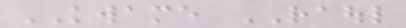KWAME RAOUL
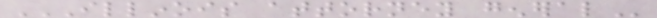ILLINOIS ATTORNEY GENERAL
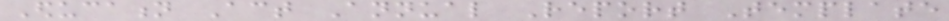Education Act Annual Report Template
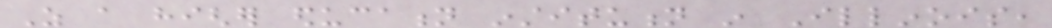As a higher education institution in Illinois,
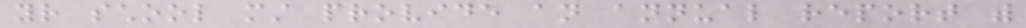your school must provide an annual report with
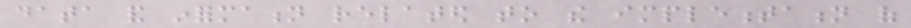data and information related to the implementation of
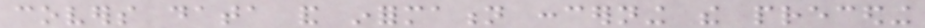covers data and information concerning the preceding
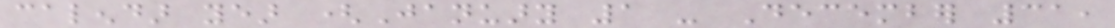calendar year (January 1 - December 31,
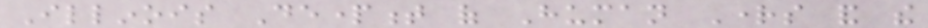Illinois Department of Human Rights and the
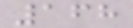168
